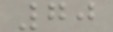70
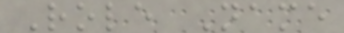Role Name
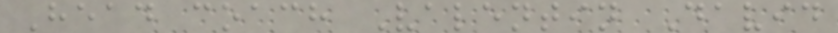Head coach Valentin David
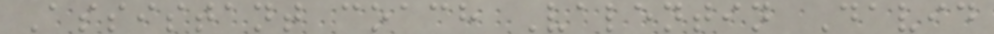Assistant coach Valentin David
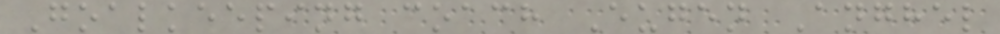Goalkeeping coach Eugen Anghel
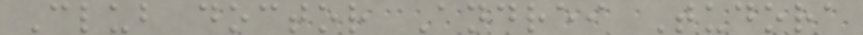Club doctor Andrei Tudora
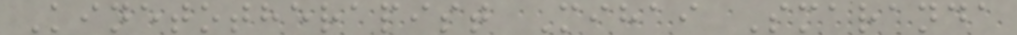Kinetotherapist Mihai Smaranda
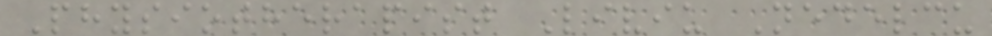Physiotherapist Liviu Nedelcu
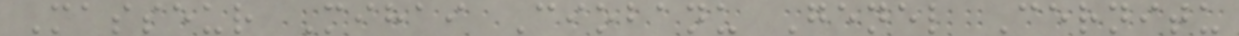Masseur Mihai Ciobanu Genel Cernitu
